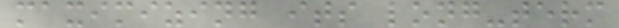maximizing its long-term
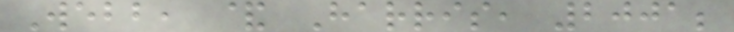Webb, & Harris, 2001;
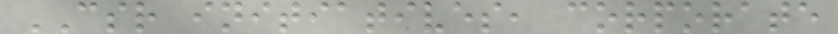CSR initiatives, corporate
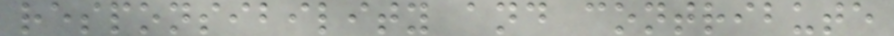responsibility and contribute
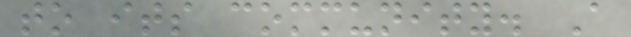to its community. A
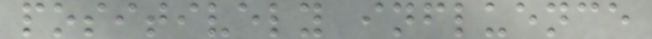positively influence
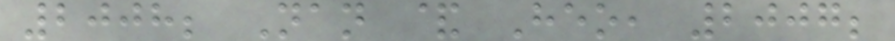2008; Nan & Heo, 2007;
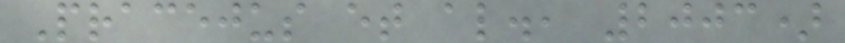Pracejus et al., 2003)
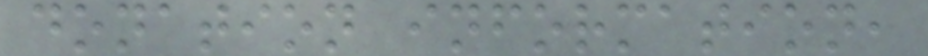donation information,
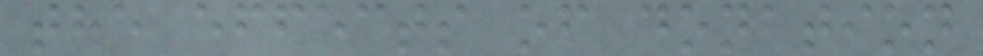the effects of donation
